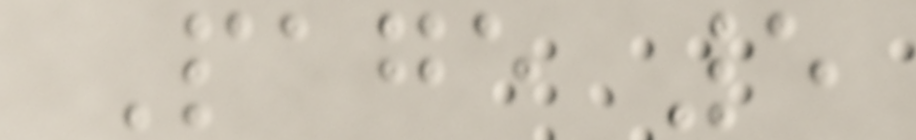Page 5
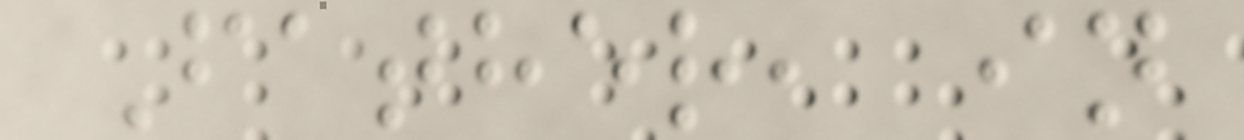Father, in
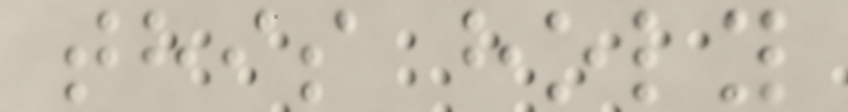this holy
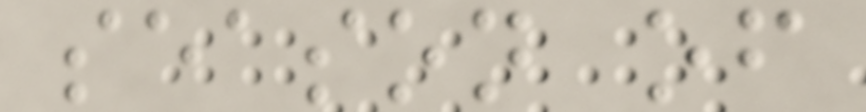season of
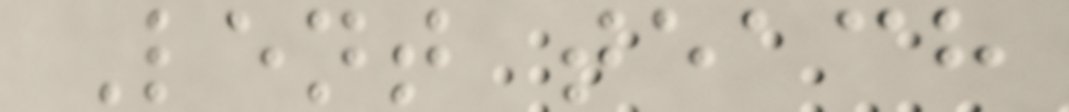Lent teach
